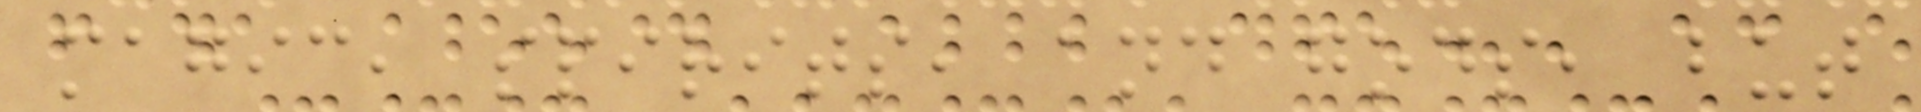magic, spirits, and gods, but
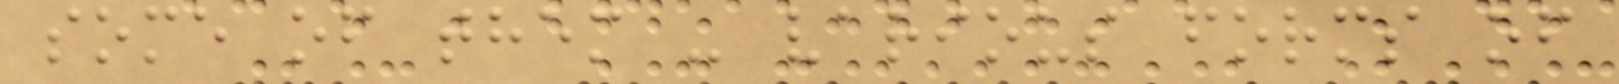some of them - various forms of
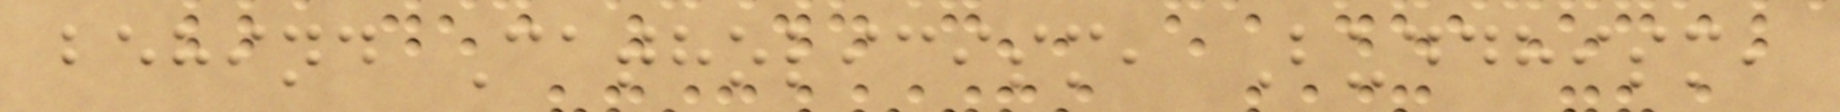behind Catholicism, Buddhism,
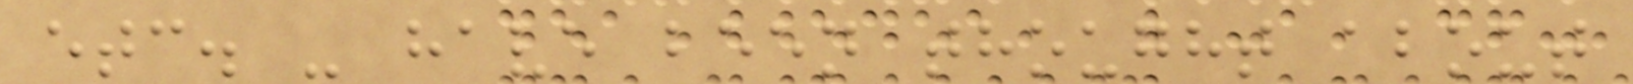etc. - have been thought about
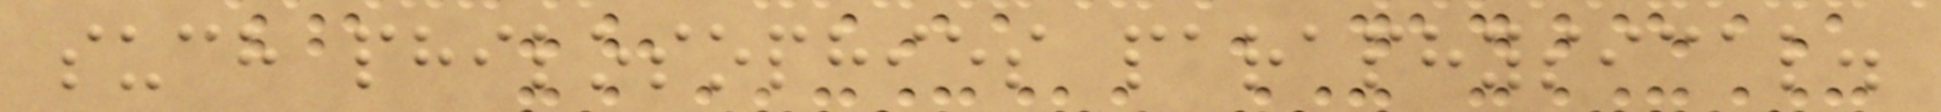such philosophies paraphysical.
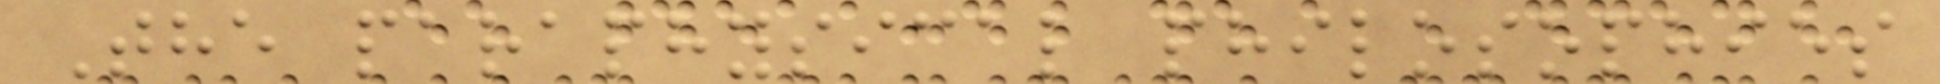The paraphysical philosophies
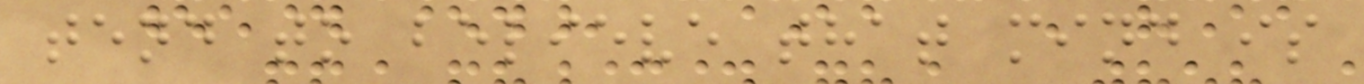tend to believe that mind is
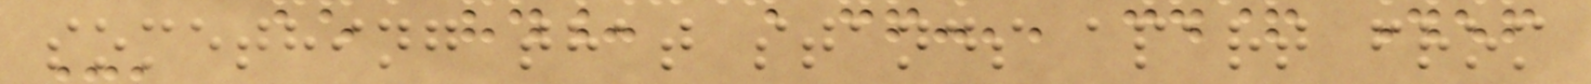something that stands apart from
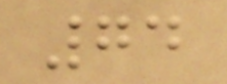74
